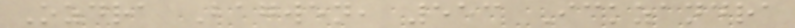Ozdra Bagwen, 553 Ickzandra
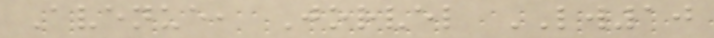Avenue, Jorvel LW10
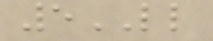5LL
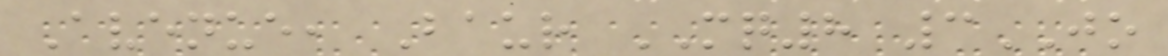Avenue, Baur MQ8 3JO
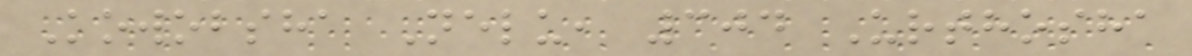Kowobsha Nelu, 304 Urthosha
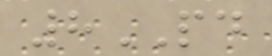8PD
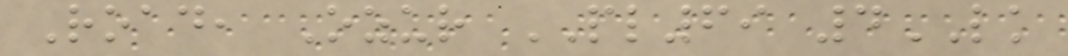Road, Ozur PL69 4LK
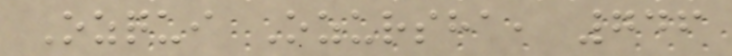Ozqui Ozursha, 746
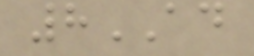8AD
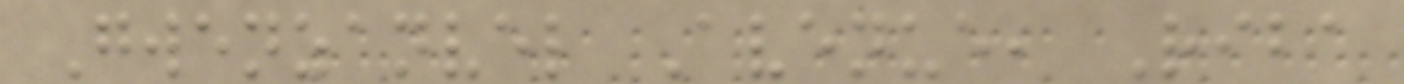Gwenzanvel Avenue, Riba
